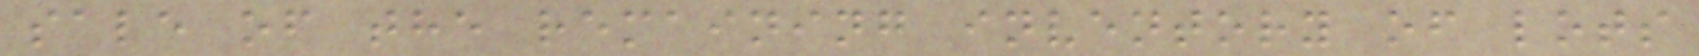sale of the remaining inventory of lots
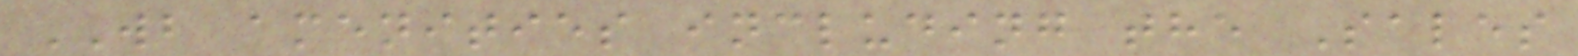WB amenities including the Sales
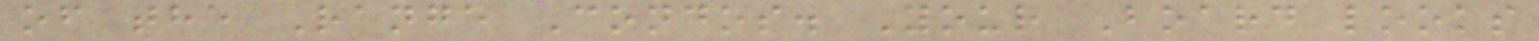of the Range Condos. Your Board looks
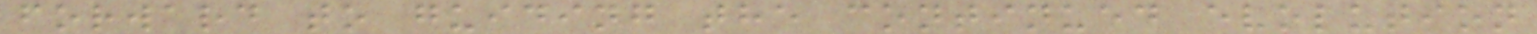forward to guiding the continued evolution
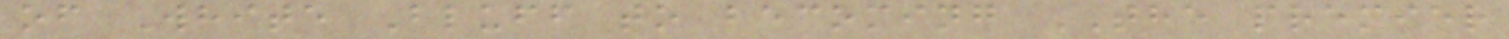of White Bluff to becoming THE premier
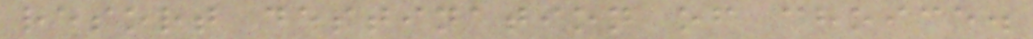resort destination of choice.
